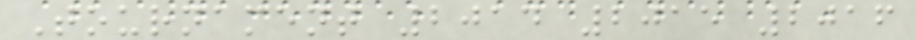Tournament 2014 2015 2016
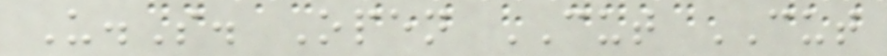U.S. Open CUT CUT
